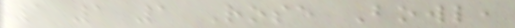1 1 1 Rose Bowl,
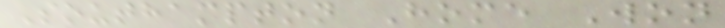Southampton Home Won
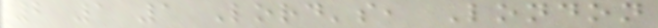2 1 1 Lord's, London
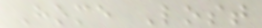Home Lost
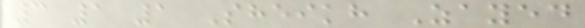3 1 1 Sheikh Zayed
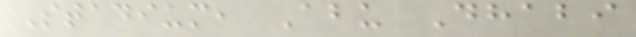Stadium, Abu Dhabi
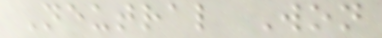Neutral Won
